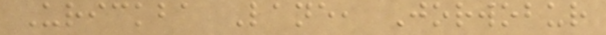Urickba Lane, Jorwobur
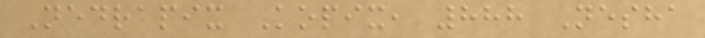Nedrapix Kopix, 888 Nesha
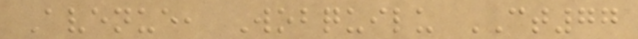Avenue, Wobquilu CT77
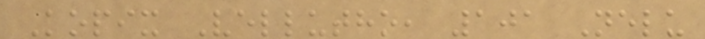Kopix Vellutho, 101 Nelu
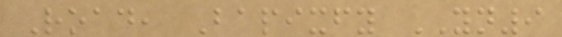Road, Bapixfy YN9
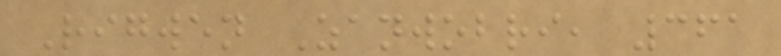Rigwen Zanwobri, 361
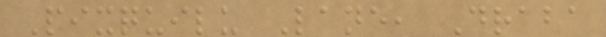Pixquilu Lane, Draba
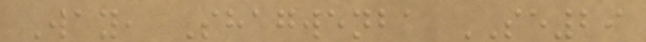Way, Shagwenba SE29
